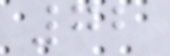72
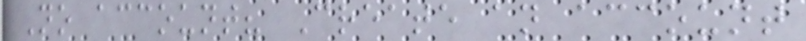No account? Create an account
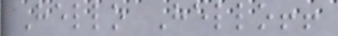Hello Hello!!
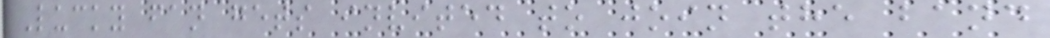Lucky fan gets invited to join the band
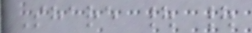Share | |
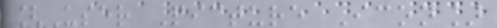[User Picture Icon]
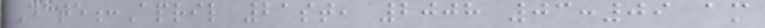Date:April 21st, 2008 03:09 am
